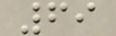69
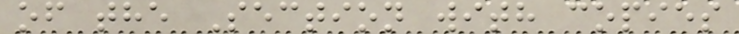of the Section with copies
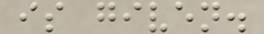is given.
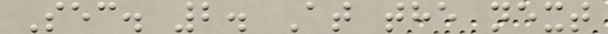Sec. 2. At the next
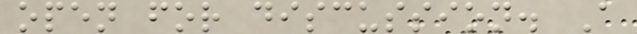open for discussion. A
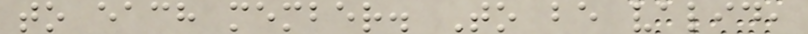to each member. To be valid,
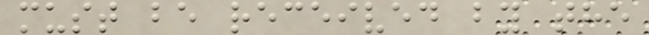must be received by the
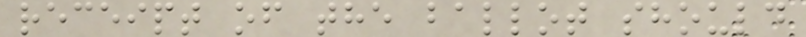receipt of the ballot should
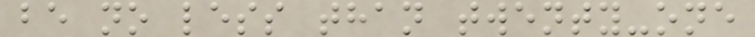be no less than twenty-one
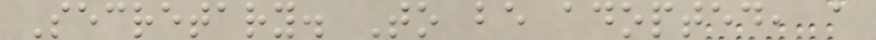Secretary. To be adopted, a
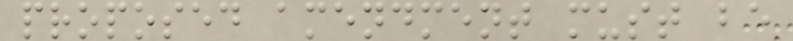proposed amendment must be
